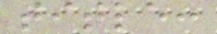title:
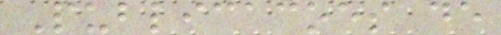Publicacoes de
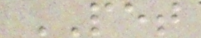PET
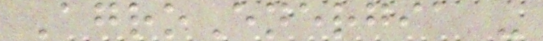AgroEnergia -
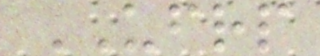UFRP
